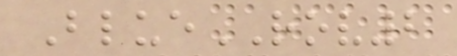BlueROV2
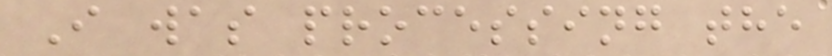I was processing the
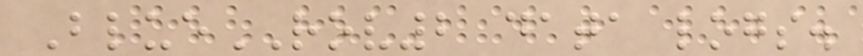BlueROV2 data logs.
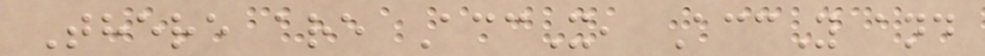There are AccX, AccY and
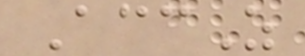AccZ
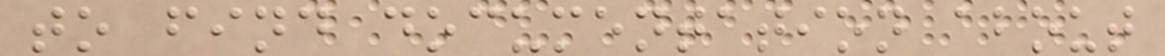to find documentation about
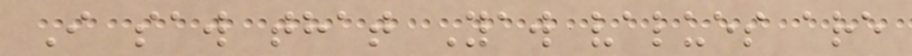I saw that Yaw values are
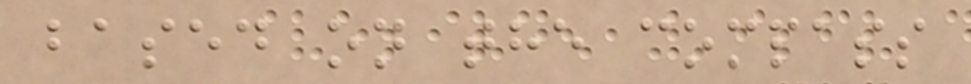based on the compass
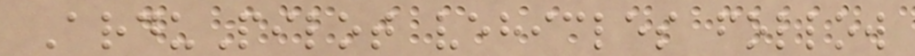ArduPilot vehicles follow
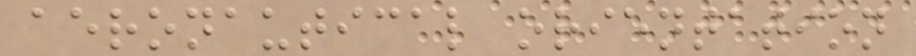aeronautical orientation
